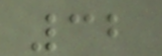32
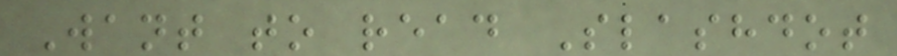Want to read Slashdot
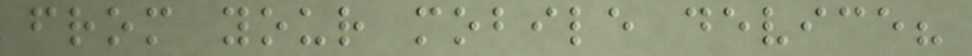from your mobile device?
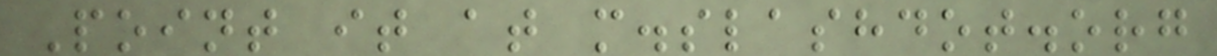Point it at m.slashdot.org
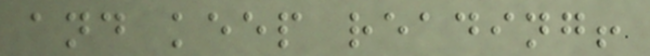and keep reading!
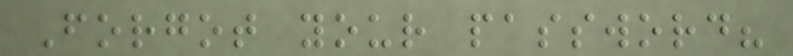Forgot your password?
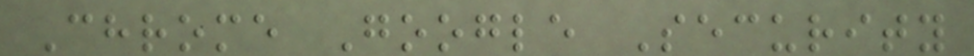Chrome Google Security
